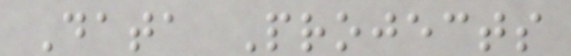Data Projects
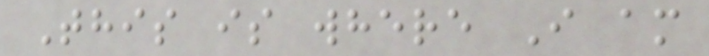This is where I am
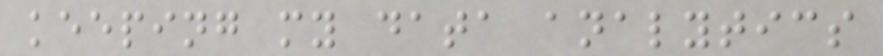keeping my data analytics
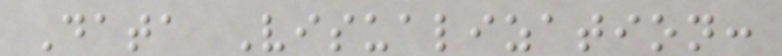Data Visualization:
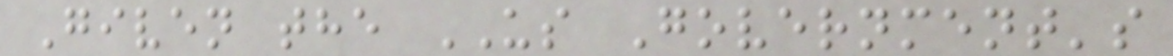Given the US Government's
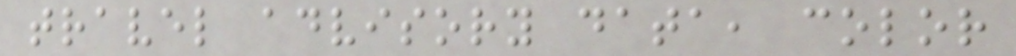travel advisory data, color
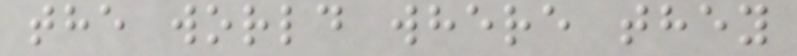the world where they
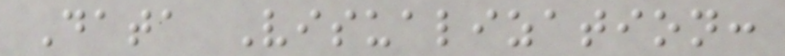Data Visualization:
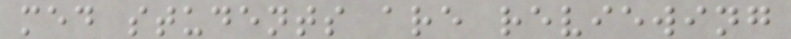med students are reviewing
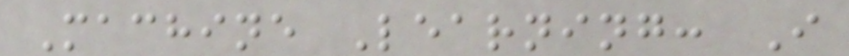Machine Learning: I
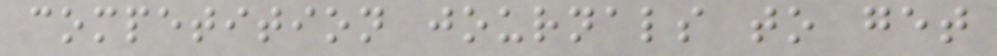competition journals to get
